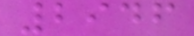2946
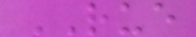RUE
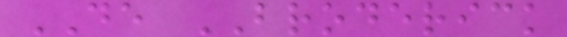DE BRODERICK
